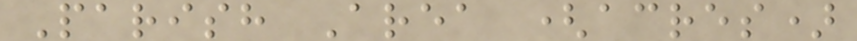Parish Area (acres)
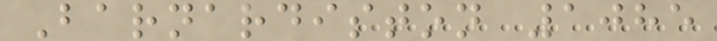Barnardiston 1085
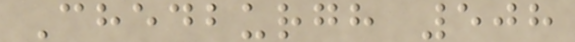Chedburgh 508
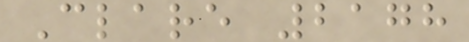Clare 2178
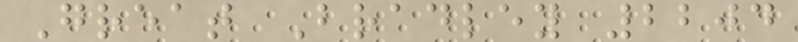Great Bradley 2204
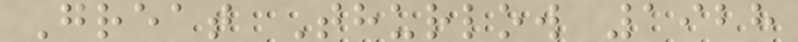Great Thurlow 1928
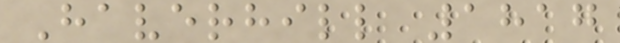Haverhill 1817
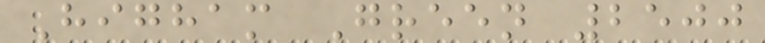Higham Green 2500
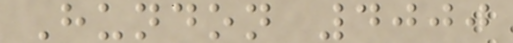Hundon 4000
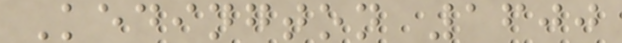Kedington 1600
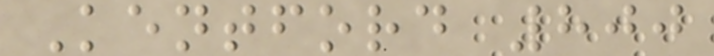Kentford 800
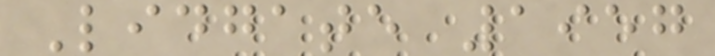Lidgate 1957
